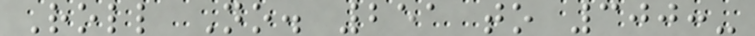Roll No. 251 to 300:-
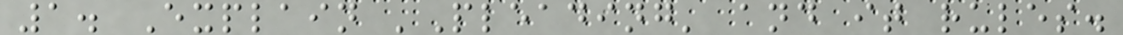1. Explain 'Pleading' and it rules.
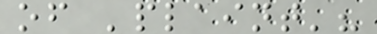of 'plaint'?
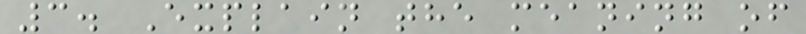3. Explain the meaning of
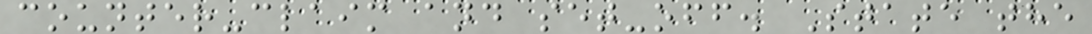counter-claim and set-off. State the
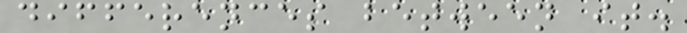differences between it.
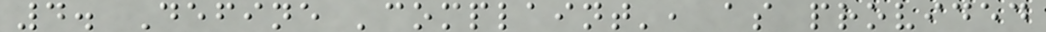4. Define 'complaint', as provided
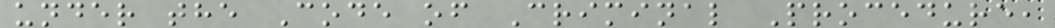under the Code of Criminal Procedure,
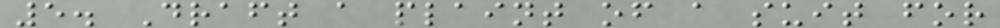5. Draft a plaint of a suit for
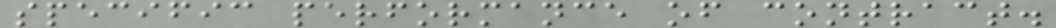specific performance of contract.
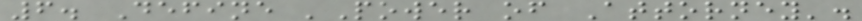6. Define 'Power of Attorney'.
